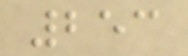253
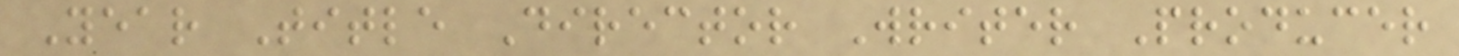Year Title Director Writer Producer
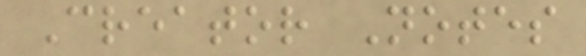Creator Notes
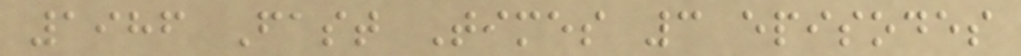1986 Fast Times 3 episodes
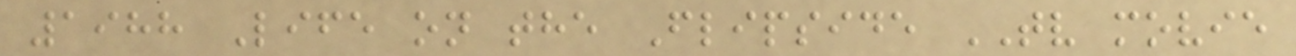1988 Life on the Flipside TV movie
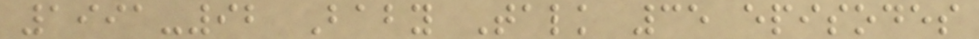1991-92 Baby Talk 35 episodes
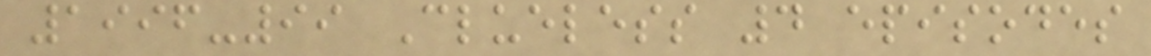1996-99 Clueless 4 episodes
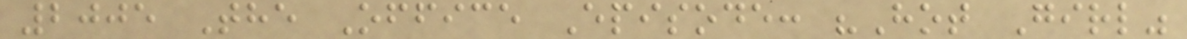2005 The Office Episode: "Hot Girl"
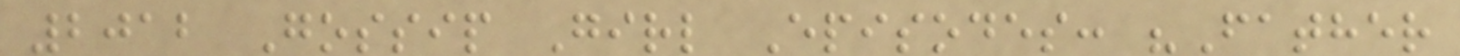2012 Gossip Girl Episodes: "Father
